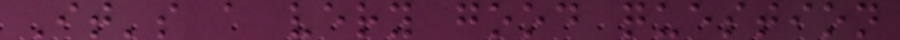It's a very good question
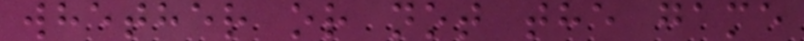whether or not the game
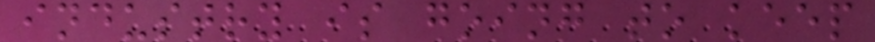industry is going to keep
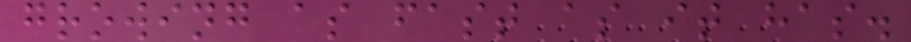growing as fast as it has.
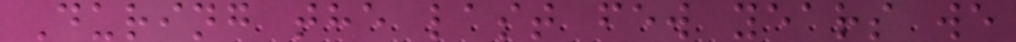During the last few years we
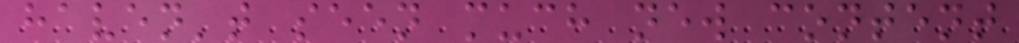haven't seen much new content
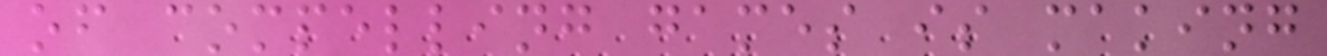of compelling games is making
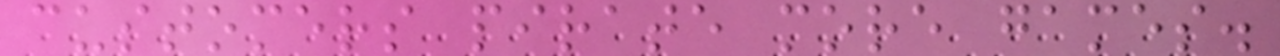customers pirate more games.
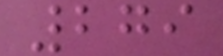279
